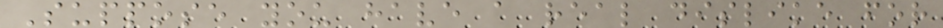Suppose you have a real dislike for
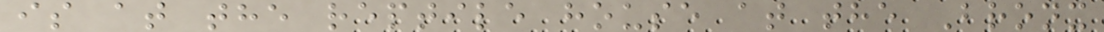is at the reptile house at the Bronx
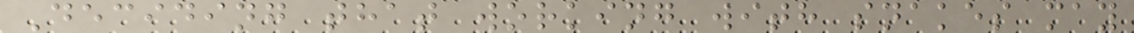Deciding that working with snakes may
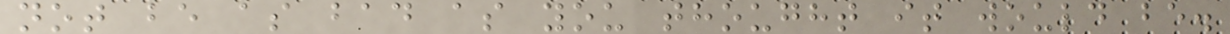not be as bad as you thought it would be.
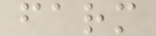farm
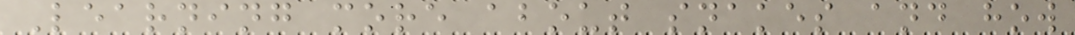Learning more about snakes and how
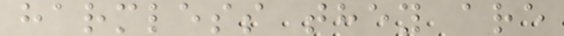harmless they are
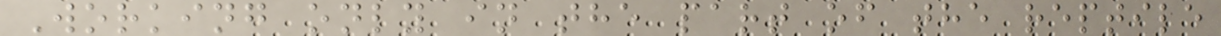Working only in the part of the reptile
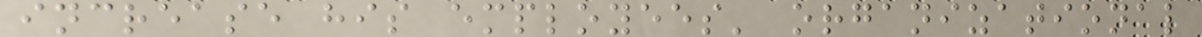increase his employees' organizational
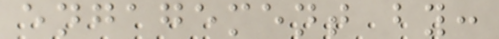engagement by:
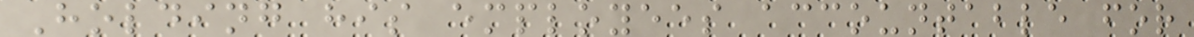Holding his employees accountable for
